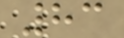83
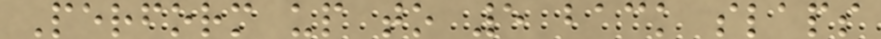Perform up to 5 back slaps
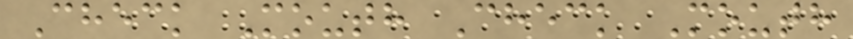Check Mouth Check Mouth
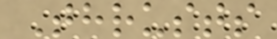Thrusts
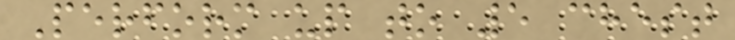Perform up to 5 chest
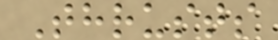Thrusts
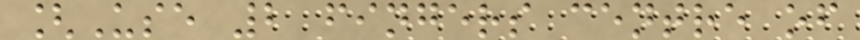[Use 2 fingers centre of
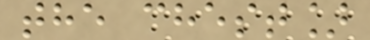the chest]
